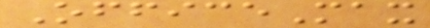OfficeMax
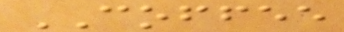COFFEE
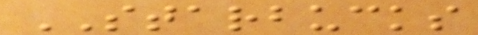STARBUCKS
